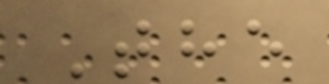The
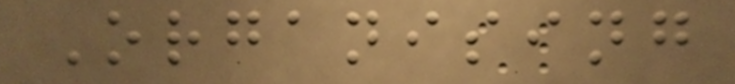Organising
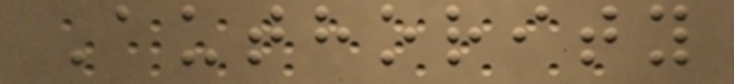Authority
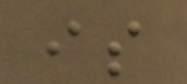is
